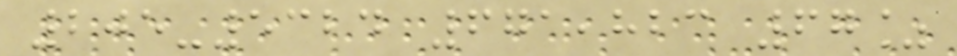205-5324 671,823 67%
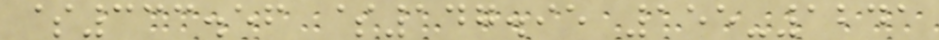$333.56 $147.95 155-1241
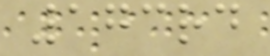173rd
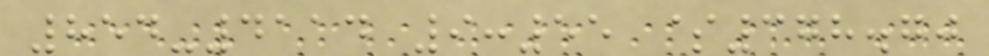854-4114 9:55 $378.70
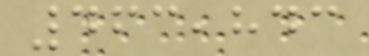463,843
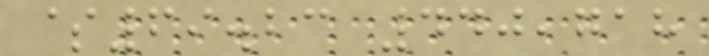$69.23 440,718
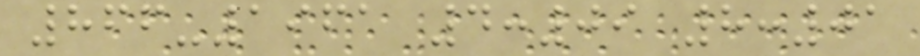866-1961 4:09 8:01
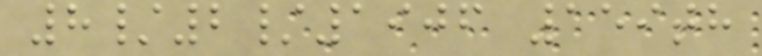8/2/1906 159th
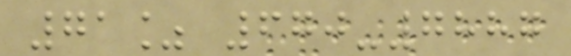71% 670-7887
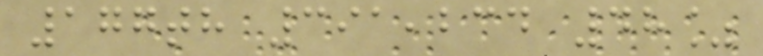177th 391,234 48%
